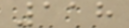118
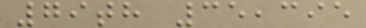79th 35,395
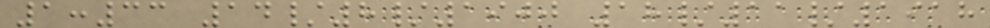1:33 14/8/1900 18/11/1918
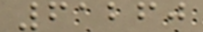61260
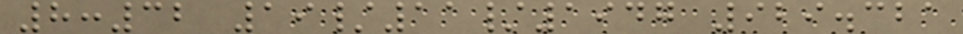8:32 19/11/1947 929.321
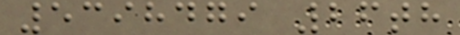5398479 26th
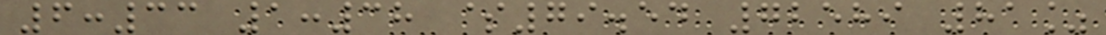6:33 1:38 $79.54 72589 81%
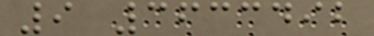9 3633492
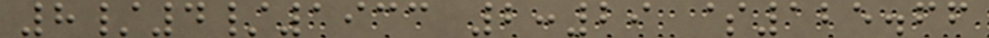8/4/1933 2:29 $125.66
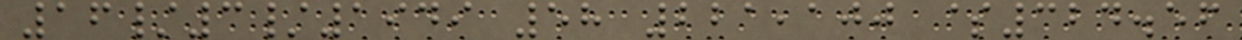16/3/1949 58 221,100 $324.56
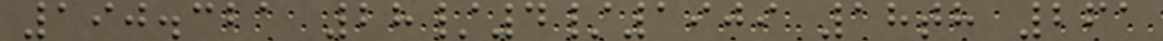190.321 28/4/1909 18th 261
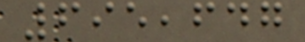695,647
